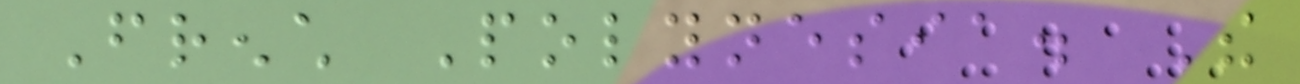French Polynesia. The
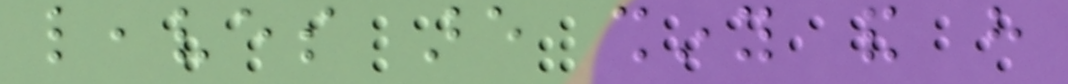leaves are shiny and have
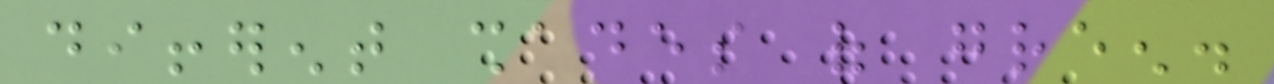different shades of green.
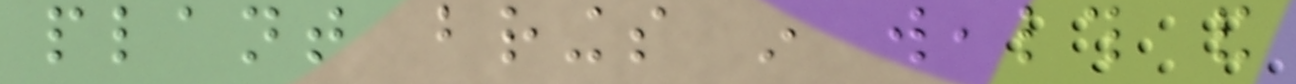plant brings in wealth and
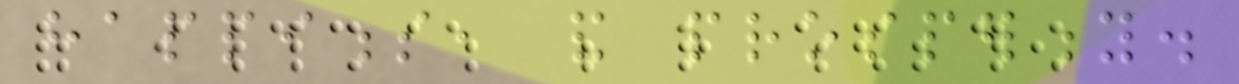happiness, and prosperity.
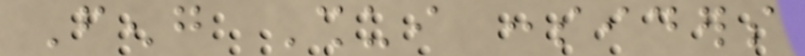Feng Shui considers
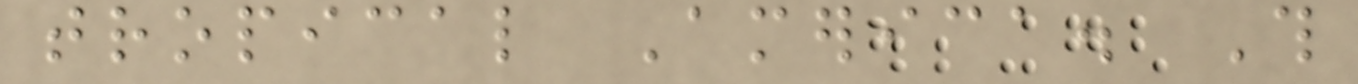tropical America. This
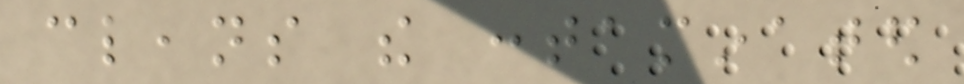cleans the contaminated
